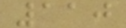110
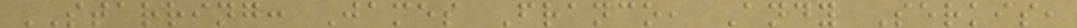STARRING: James Franco, Andy Serkis,
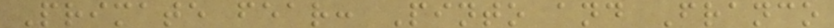Primate fear: Pinto and Franco
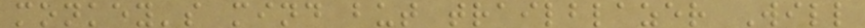monkey's mind but trailblazer Will
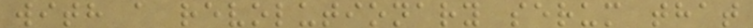with a revolutionary serum that
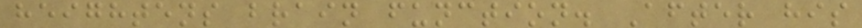heightens brain function. After his
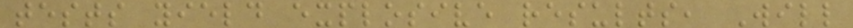tests yield explosive results, Will
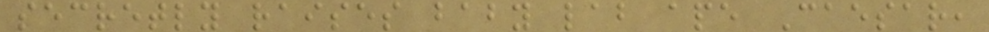secretly raises baby lab ape Caesar,
